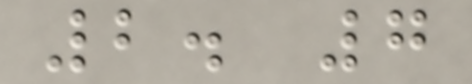2. 7
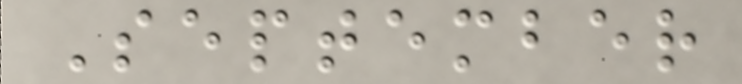September
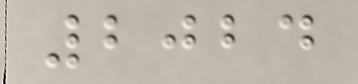2024
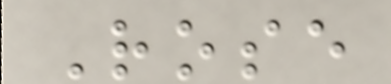Rose
